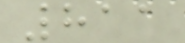811
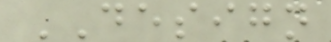DESIGN
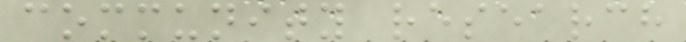community research
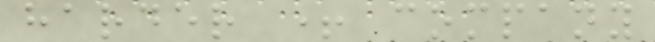harder + company
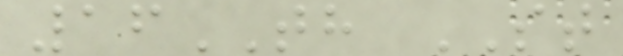16TH ST
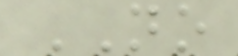NO
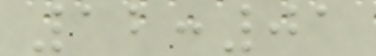12:01
